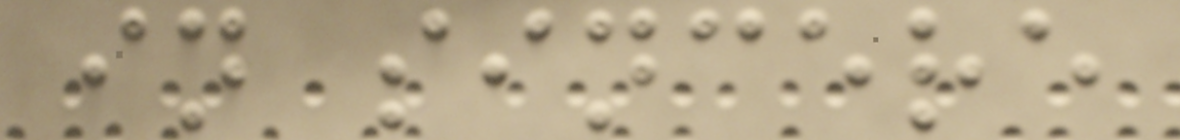in sincere
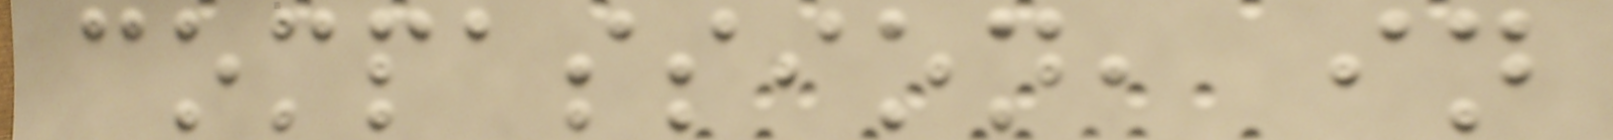compassion, in
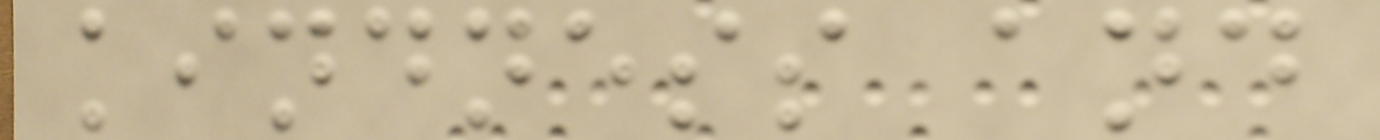kindness and
